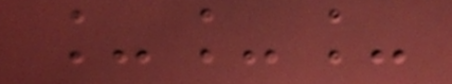___
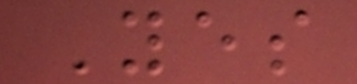Yes
